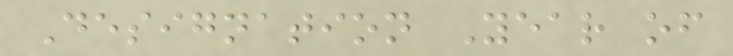Designation Year of
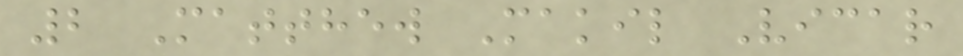2 Matthew Makil Vicar
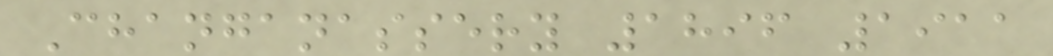Changanassery 1896 1911
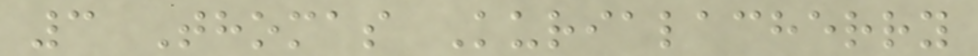3 Thomas Kurialacherry
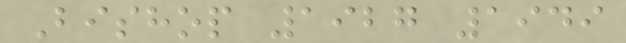Bishop 1927 1949
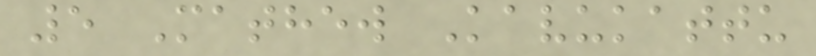5 Mathew Kavukattu
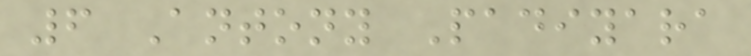6 Antony Padiyara
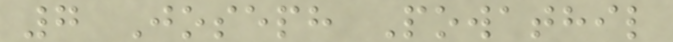7 Joseph Powathil
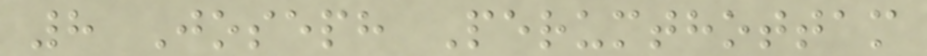8 Joseph Perumthottam
